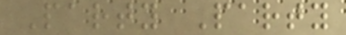Party Party
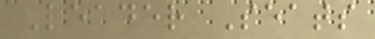Leader Seats
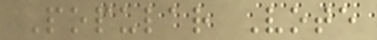Popular Vote
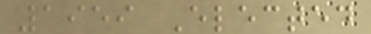1959 Elected
